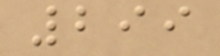299
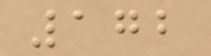172
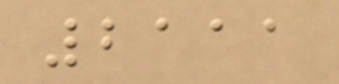2111
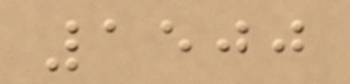1500
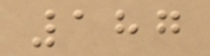187
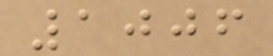1006
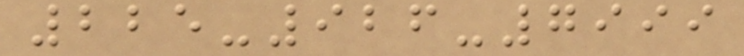225-926-7999
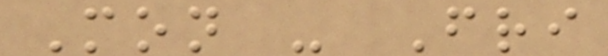Mon - Fri
